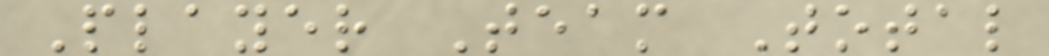Player Team Total
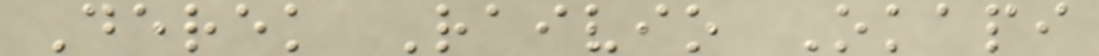Derek Raivio Okapi
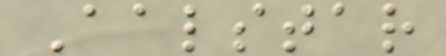Aalstar
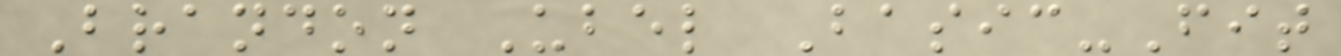Brandon Ubel Basic-Fit
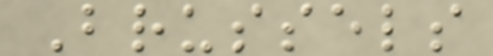Brussels
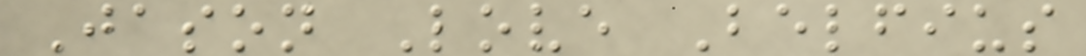Jason Love Belfius
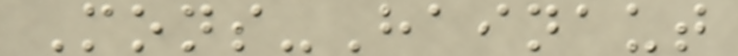Mons-Hainaut
